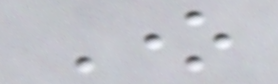One
